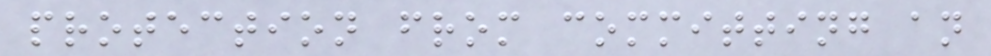protection from committing an
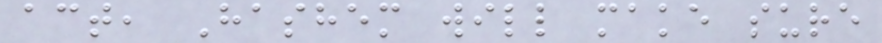act, Hashem will make sure
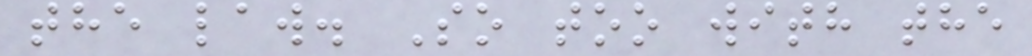the law. So too with the
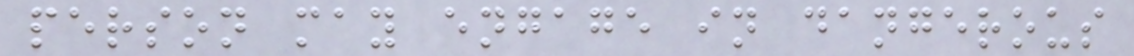person may engage in dangerous
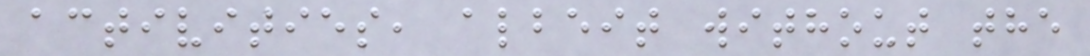activities, albeit without the
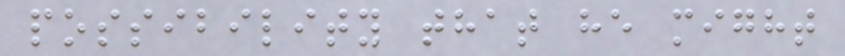possibility that he might
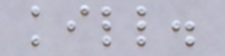kill.
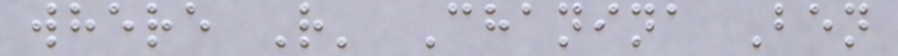where R' Chanina Ben
